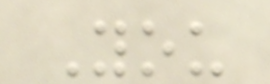You
